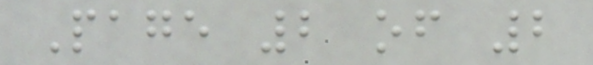Page 2 of 2
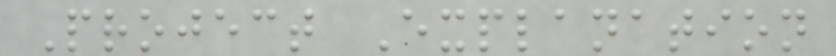Project Explanation
